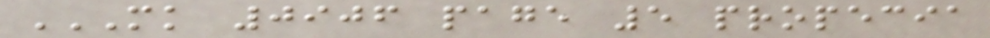MK 0906 PAGE 5 PROPECIA
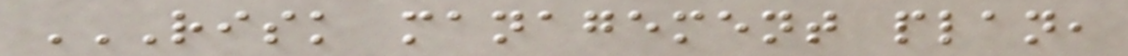RISK MANAGEMENT PLAN,
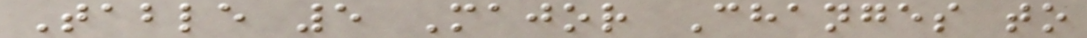Table 5 Major Changes to
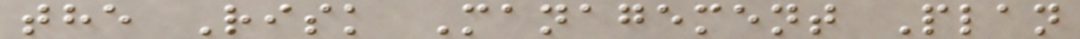the Risk Management Plan
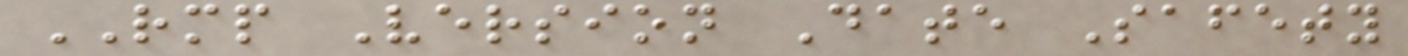RMP Version Date Safety
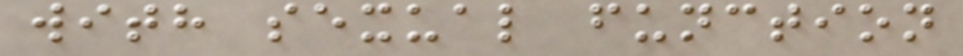with sexual function
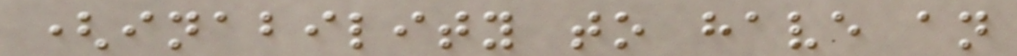(inability to have an
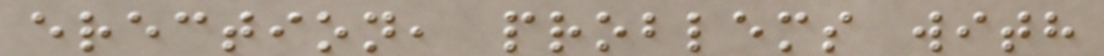erection, problems with
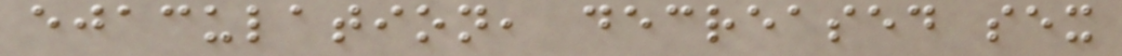ejaculation, decreased sex
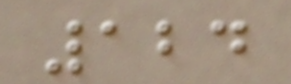124
